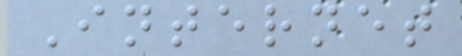Internet
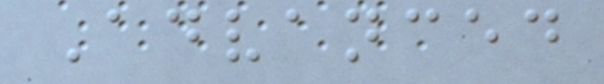Advanced
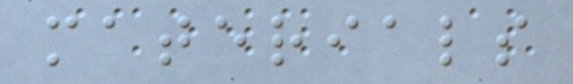materials
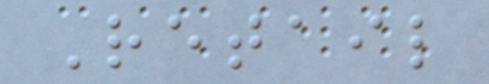Retail
